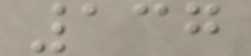137
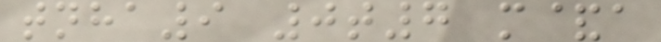tnha9 0t7 m&a
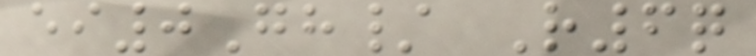ei0Gh/ R6q
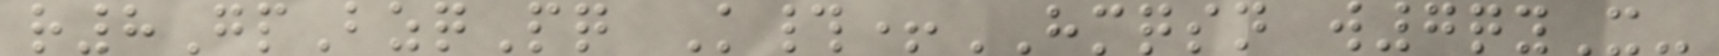r8GpBzqPq K#+HMQSN w7qyX-
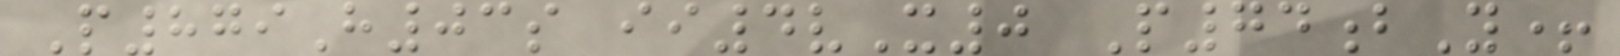P879H03s ii4vX0 P74bY+
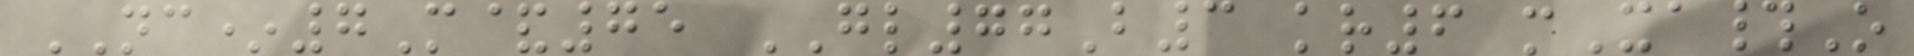NC*7M&75 GL77B3 kr6 mXa#O
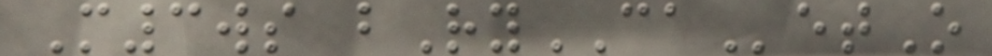M3ws bRyCAetO
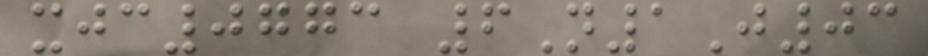xjc0773 6N1J03
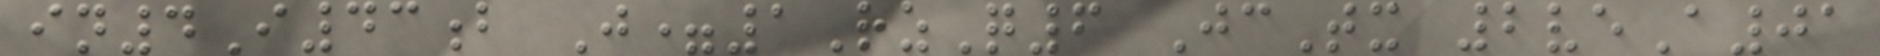in4I43b J=1RzQ6 JcTx 2veA01
